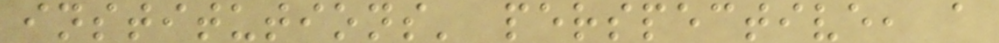institutions' perspective, a
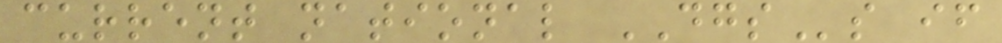current national DGSs if
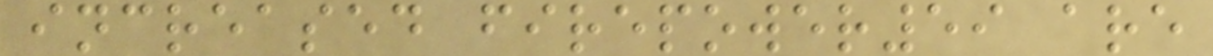increased firepower59 are
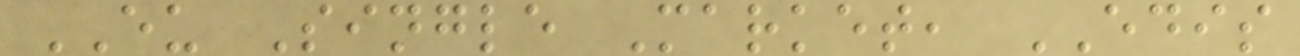EU Single Market, EDIS
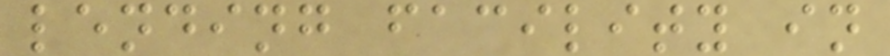lending facility in
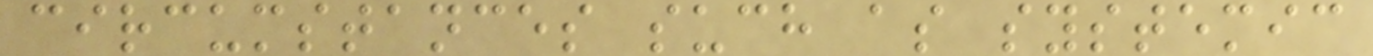circumstances such as systemic
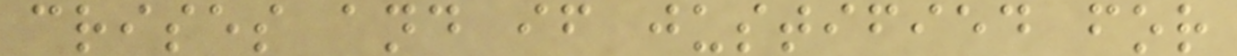crises and if justified for
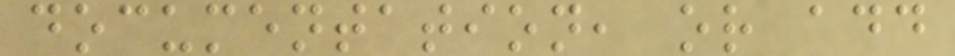documentation, or add
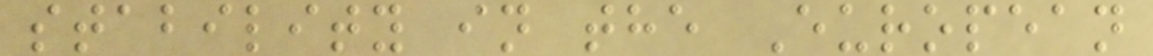stability in the European
